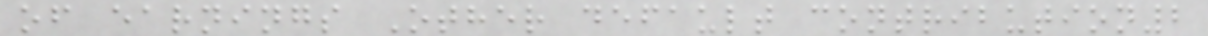of earnings Other default contribution2
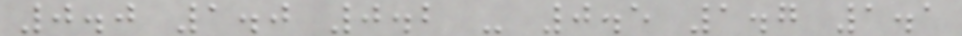0.0 1.0 0.2 - 0.5 1.7 1.1
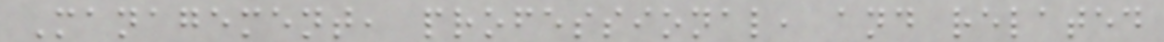Management, professional, and related
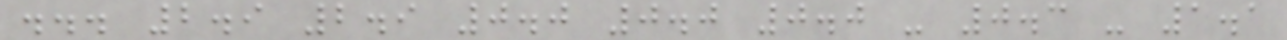... 2.9 2.9 0.0 0.0 0.0 - 0.3 - 1.1
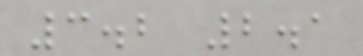3.2 2.1
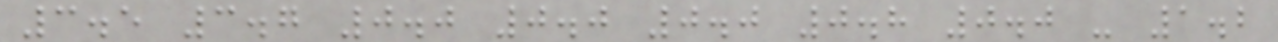3.5 3.7 0.0 0.0 0.0 0.8 0.0 - 1.2
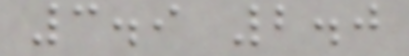3.9 2.0
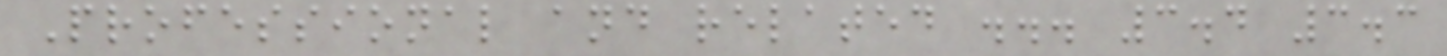Professional and related ... 3.4 3.3
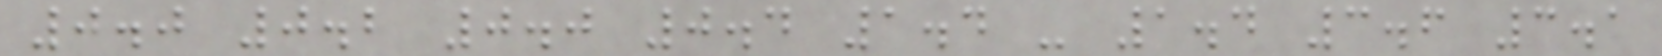0.0 0.2 0.0 0.4 1.4 - 1.4 3.6 3.1
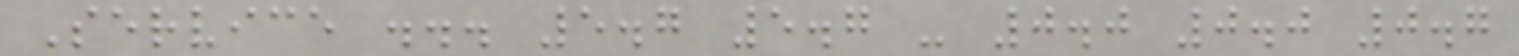Service ... 5.7 5.7 - 0.0 0.0 0.7
